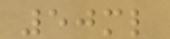50ml
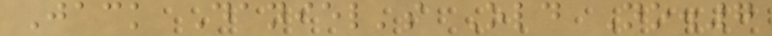Jack Daniel's Old No.7
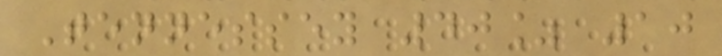Tennessey 40% 10
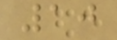10
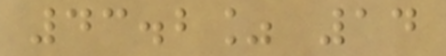43.2% 14
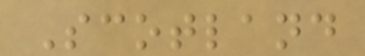Scotland
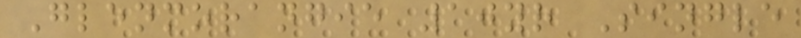Glenmorangie 10yr Single
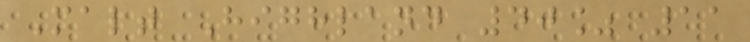Malt Highland 40% 11
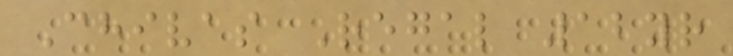Chivas Regal 12yr
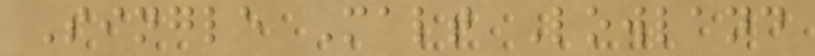Single Malt Lowland
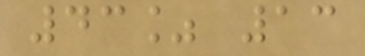43% 13
